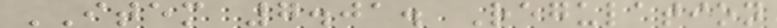ITEM 7.01. Regulation
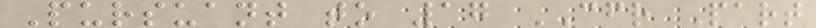Pursuant to 17 CFR Part
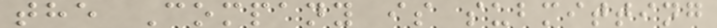the Company is submitting
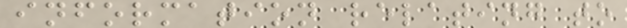information relating to
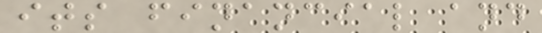its financial and
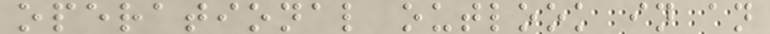operational outlook in an
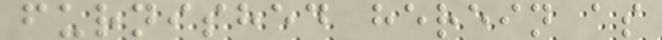furnished herein as
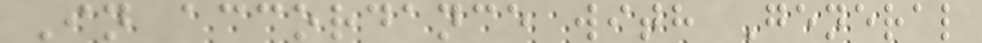In accordance with General
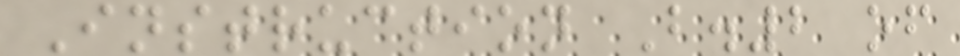Instruction B.2 of
